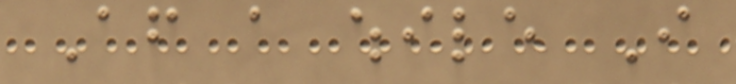After a while I
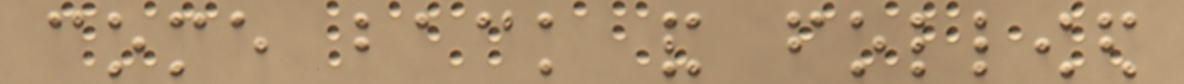come back and followed
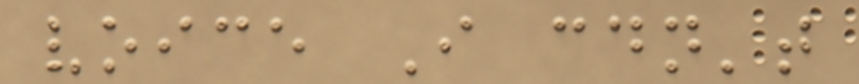voice I couldn't
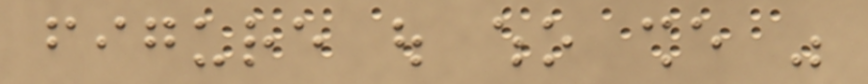figure out who she was
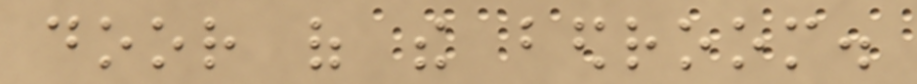door of the bedroom.
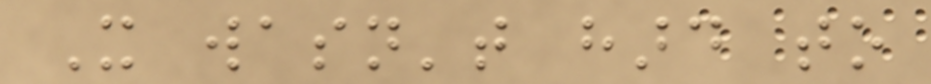It wasn't hard to
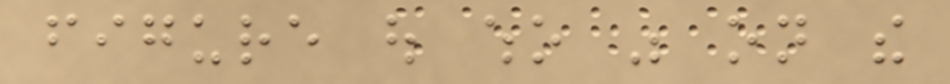figure out who was on the
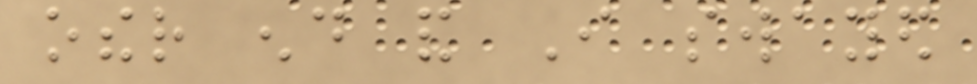other end and I swayed
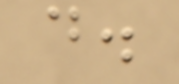do.
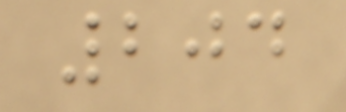204
